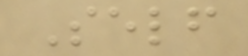Self
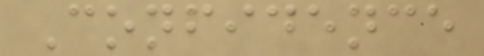Confidence
